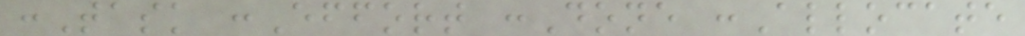:Task :Effort :Done :Allocate
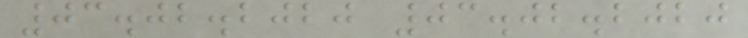03.02.2020 03.02.2020
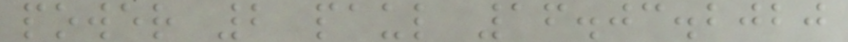power 2 paul 16.03.2020
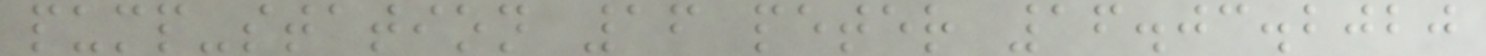pump-station 16 peter 16.03.2020
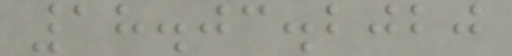18.03.2020
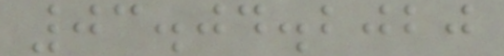03.04.2020
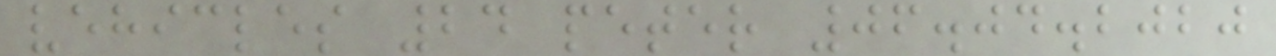vehicles 24 peter 06.04.2020
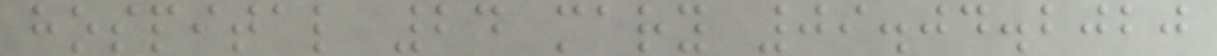hospital 24 mary 09.04.2020
